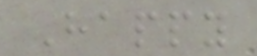Happy
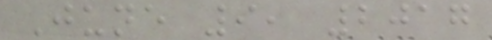June 9, 2017
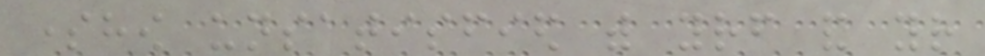somehow unsatisfied with yourself and your
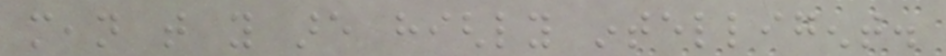mean that you are highly intelligent.
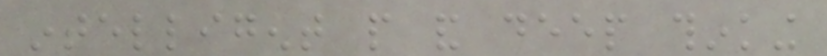intelligent people and deep thinking
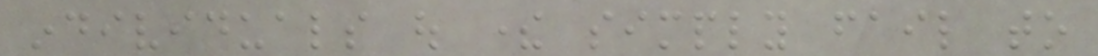individuals out there simply fail to
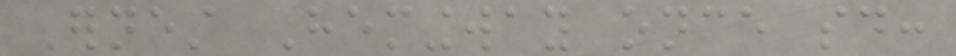Ernest Hemingway once said:
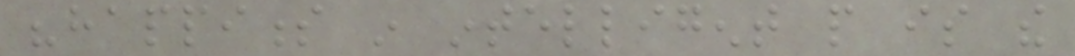"happiness in intelligent people is the
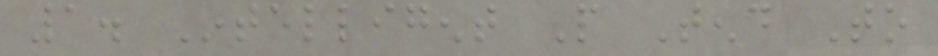1. Intelligent People Tend To
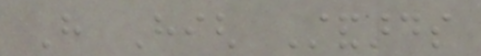Have High Standards
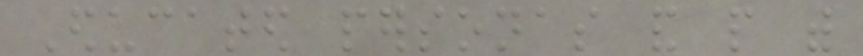Educated personas and people with
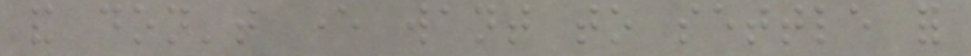and don't ever want to settle for
